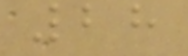28
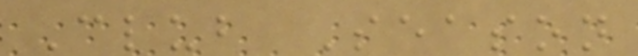Club Season
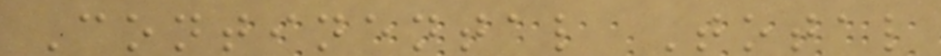Continental Total
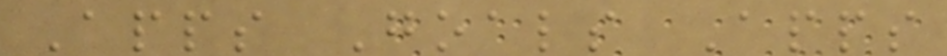Apps Goals Apps
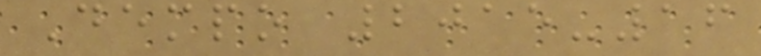Dempo 2015-16
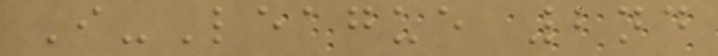I-League 2nd
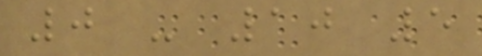0 - 10 5
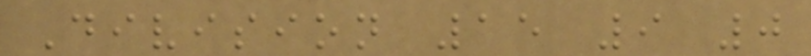Division 15 9 0
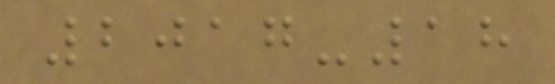2017-18
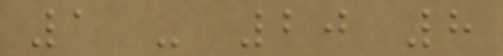1 - 20 8
